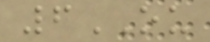6OU
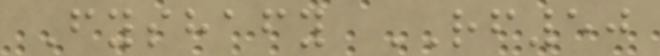Fyshafy RF50
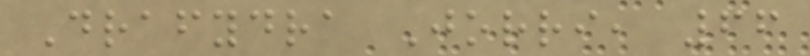Drafydra Jorri, 66
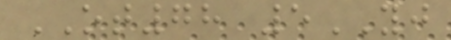OT78 5YJ
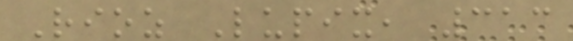Rioz Lupix, 313
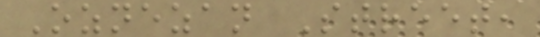Oznezan Street,
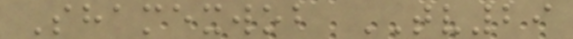Shamexwob TV29
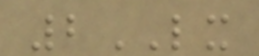2LX
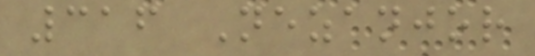316 Nezanjor
